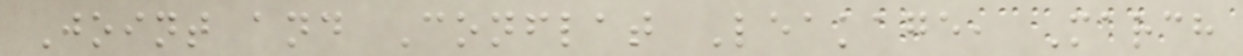Joint and Conflat Leakage, March
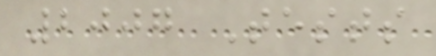2007 Tests
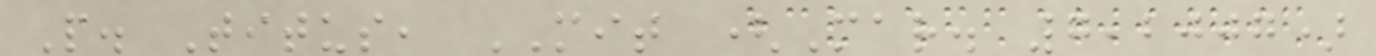P. Titus, MIT (Mar. 7,2007)
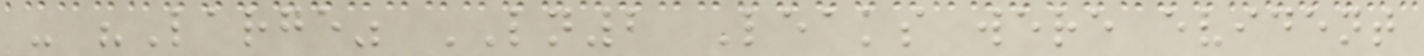- "Large" LN2 Leaks were evident
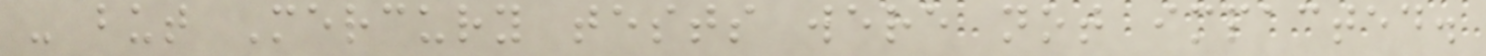- but Mercury tests were not impacted.
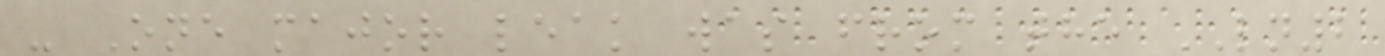- One major leak was from the LN2
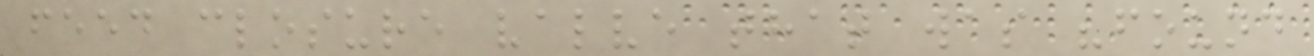feed closure valve that was "found
